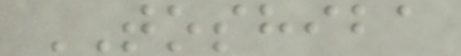TOSHIBA
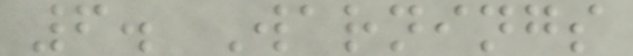6. Warnings
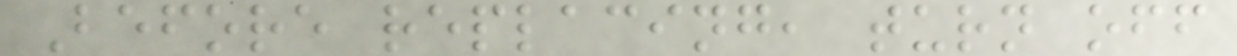Before replacing, turn off
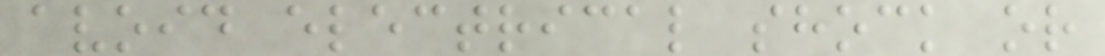avoid electrical shock or
